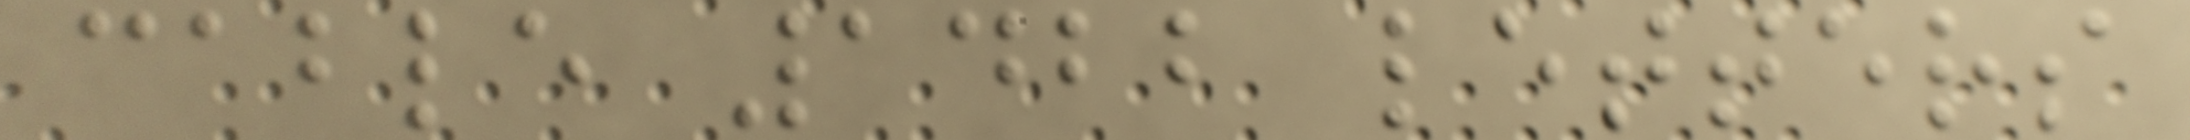cable 1422 letters
